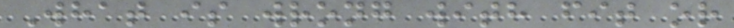What is wrong with fit or
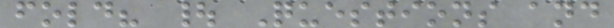fold? | Questions and
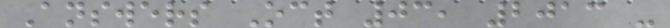Answers Oct 03, 2013 -
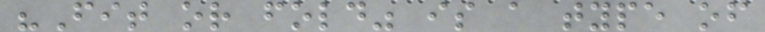"Fit or fold" is a type of
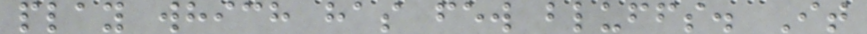play which has few bluffs. It
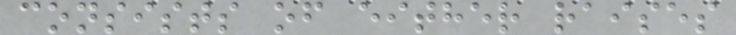consists of either raises
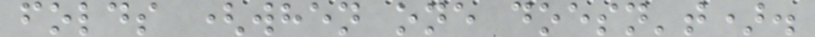folds (when one doesn't).
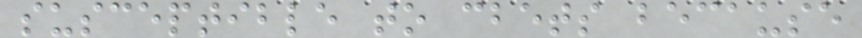susceptible to cbets because
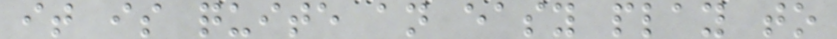it is quite an easy play to
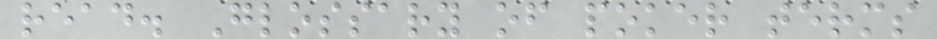read. Glossary of poker terms
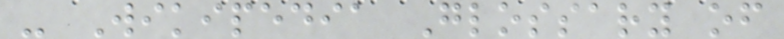- Wikipedia Glossary of
